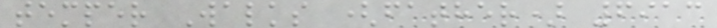temper Walks (father) 6913
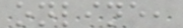online,
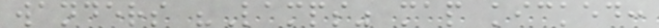wanders "Lamps" map kicked:
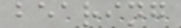bearing
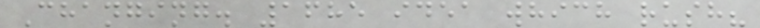Changing. 1685 idea which rush?
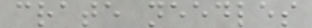crate needles
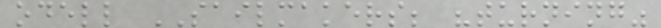odell SAILMAKERS; "turning"
